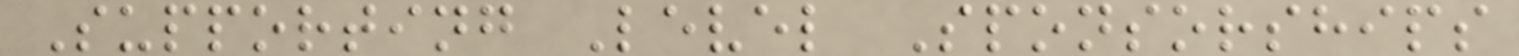Supporting Level Sponsorships
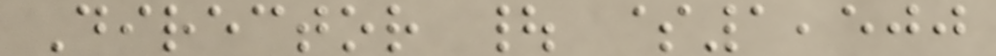Director | $1,500
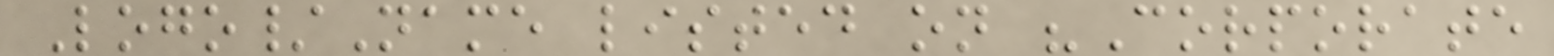Logo/Name listed on "Corporate
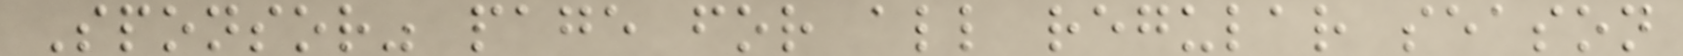Sponsor" page for all regular season
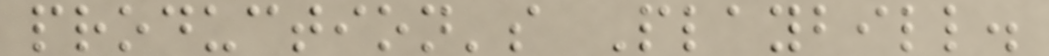production's Playbill.
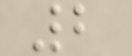2
